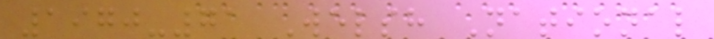1970-71 Welsh National
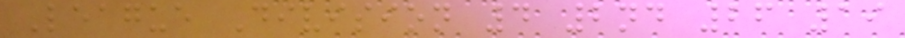League Division 4 2nd 26 19
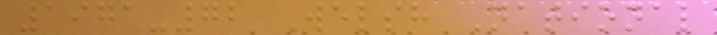1971-72 Welsh National
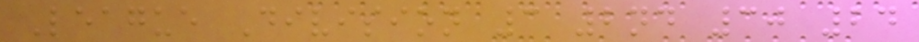League Division 3 2nd 30 24
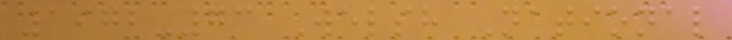1972-73 Welsh National
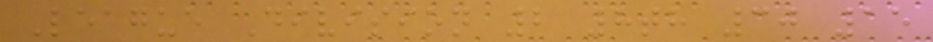League Division 2 8th 30 15
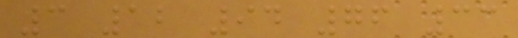3 12 94 76 33
